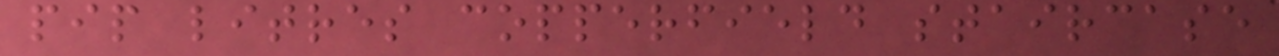pip litres copperfield staircase
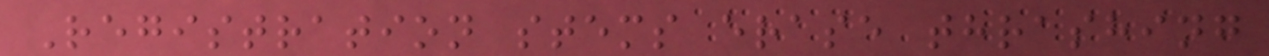Registration stems erase thrashing
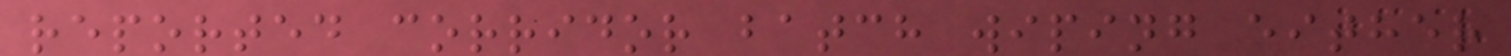reported corridor batch wiping either
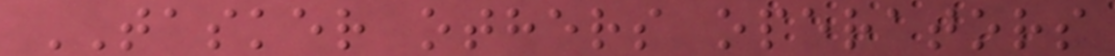TASKER others operators
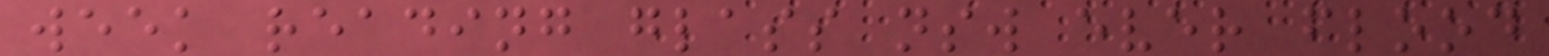week reading glass nsw ever flood
